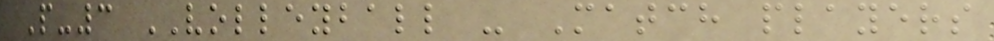P-3 VOLLEYBALL - Match players
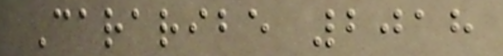Cararibe 2018
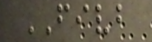FIVB
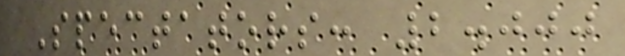Spectators: 2.000
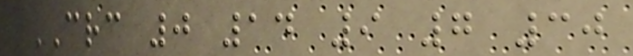CRC 0 14 9 7 30
